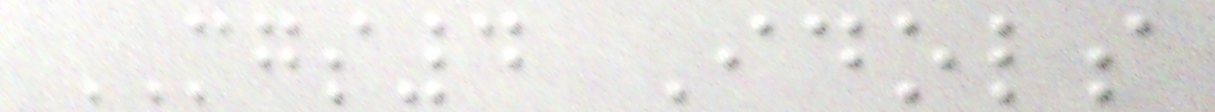MGS4 Idols
